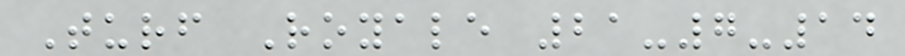Turf Royale 21-7-14
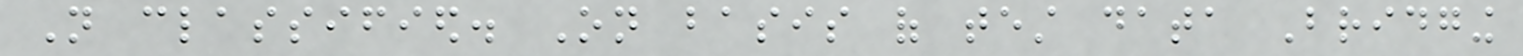Not classified. On basis of test data Bridging
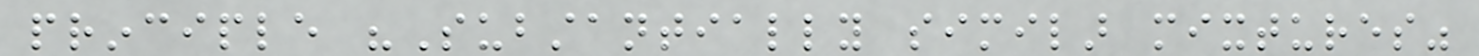principle "Substantially similar mixtures"
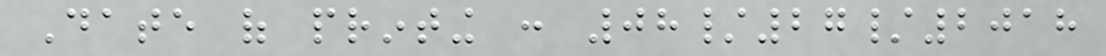Date of printing : 08/27/2018
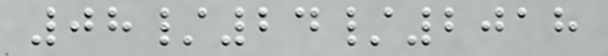08/24/2018
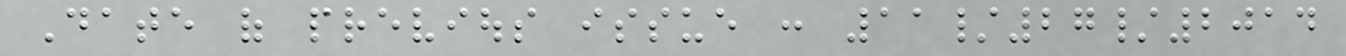Date of previous issue : 11/27/2014
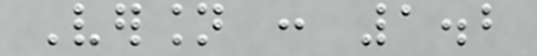Version : 1.2
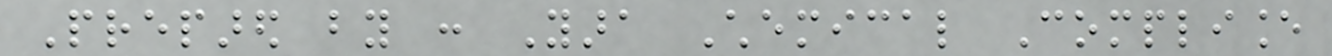Prepared by : Yara Chemical Compliance
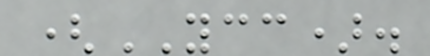(YCC).
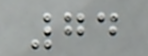74
